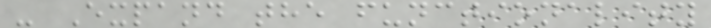- Expand the functionality
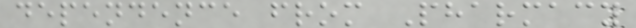dependence from Pharmacy
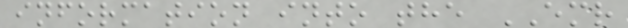information into the EMR
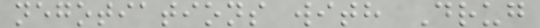negotiations with Drug
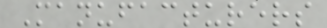Manufacturers
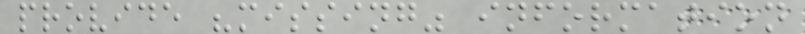provide "missing" information
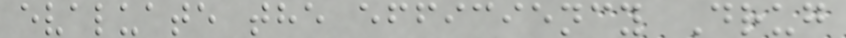evaluate the efficiency Drug
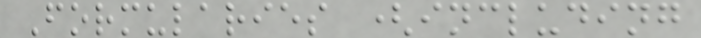Formularies (including
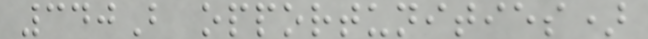340B opportunities)
